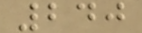240
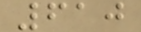610
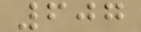607
